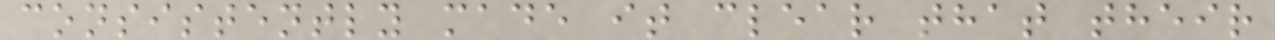consistently made it clear that their
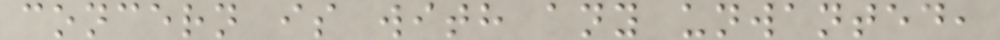concern is with any unwanted,
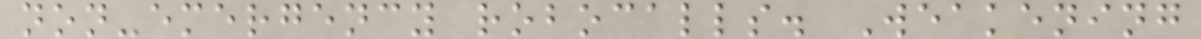non-emergency robocalls. Weakening
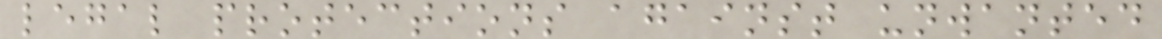legal protections against unwanted
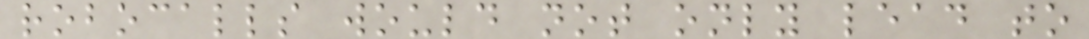robocalls would not only lead to
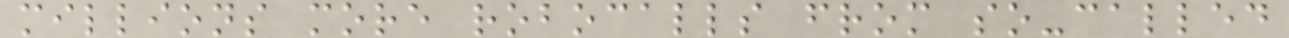millions more robocalls from so-called
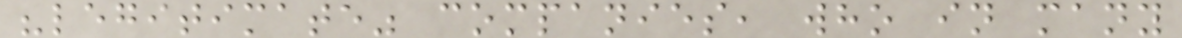"legitimate" companies, who in many
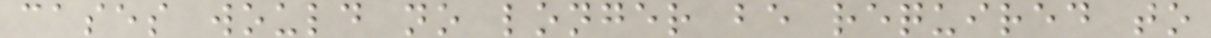cases would no longer be required to
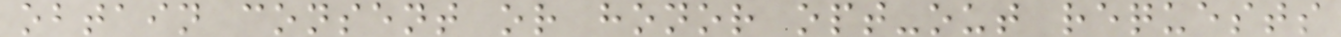obtain consent or honor opt-out requests
